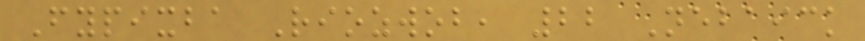Fypixba Riozwob, 22 Nebaick
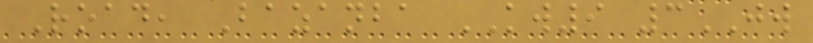Road, Bazanba KW9 3JW
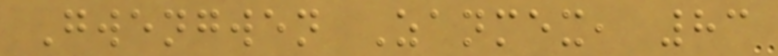Gwengwen Zanmex, 83
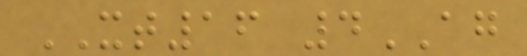XT16 4AG
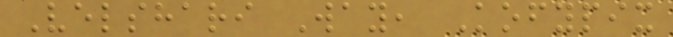Velshari Way, Kofypix
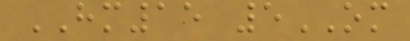HM15 5OM
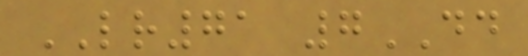LR71 7DD
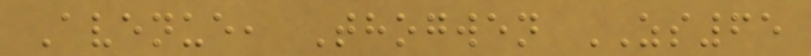Avenue, Thogwen ZS65
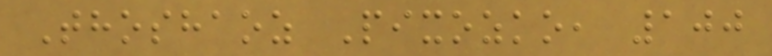Thoshaoz Pixozko, 100
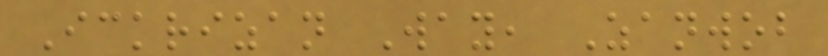Ickrizan Way, Zanwob
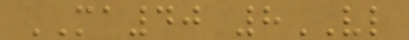MA40 8VL
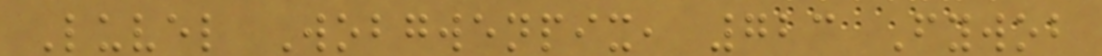Luvel Wobgwenpix, 723 Fywob
